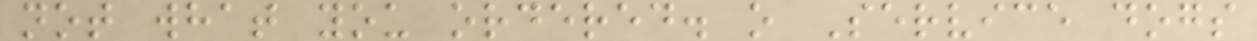not what you ordered. o Service dogs
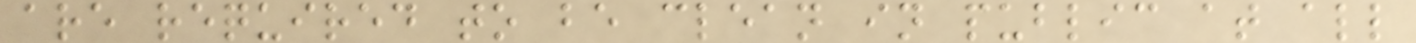are required to be clean in public at all
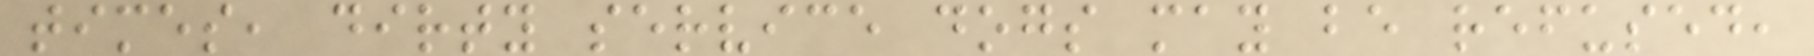times, dirty service dogs may be refused,
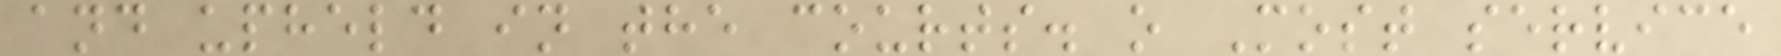and upheld in the courts. o Most service
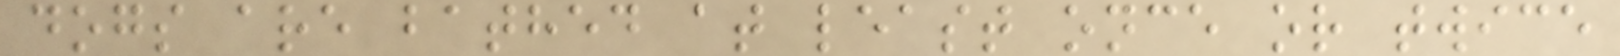dogs are bathed at least once or twice
